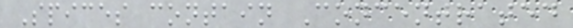Spices contain Concentrated
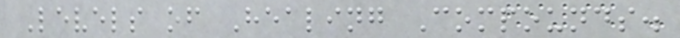Levels of Healing Compounds.
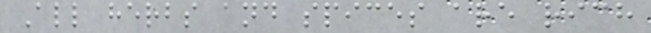All herbs and spices are rich
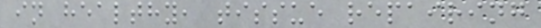in healthy, tissue repairing
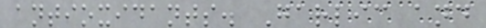antioxidants. Garlic and
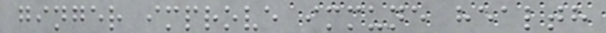ginger improve immune health
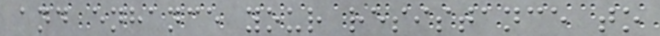and enhance your resistance to
